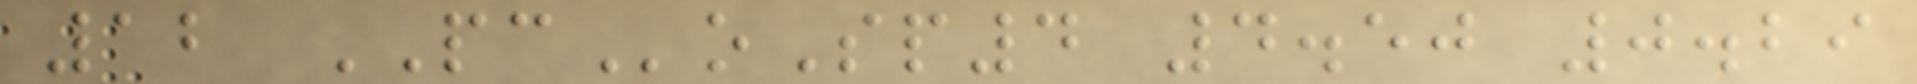12 PCoSp4 4.50 0.29
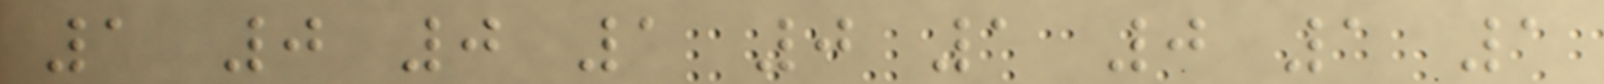1 0 0 1 0 1 0 1 1
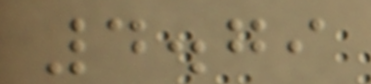4.79
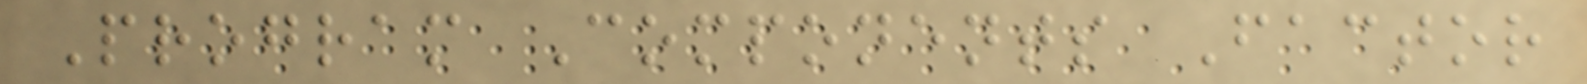Program Components Factor
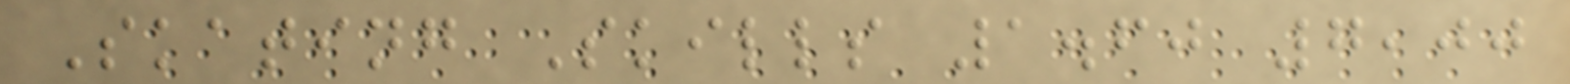Skating Skills 1.60 7,00
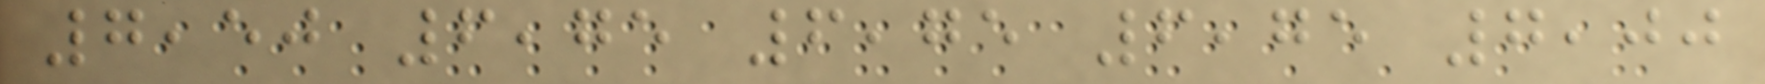7,50 6,75 6,75 6,75 7,00
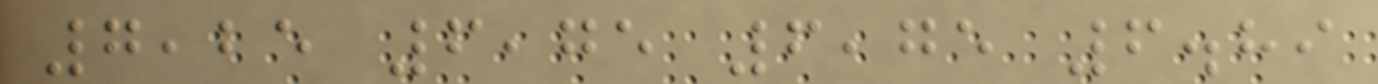7,25 6,75 6,75 6.89
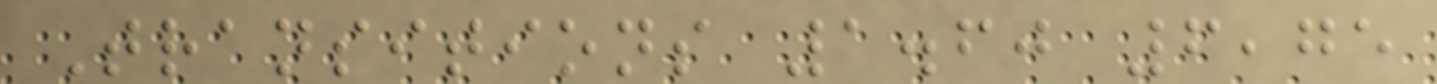Transitions 1.60 6,75
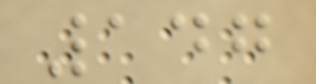147
